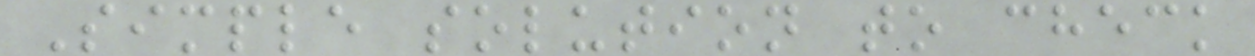Simple solution to check
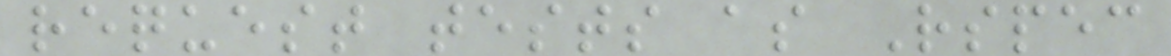request tests as Rspec
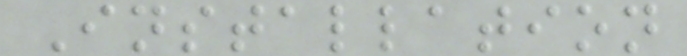Installation
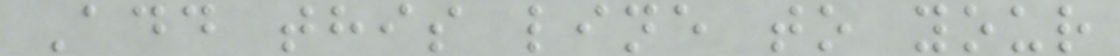Add this line to your
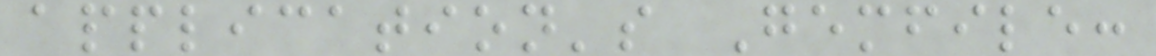application's Gemfile:
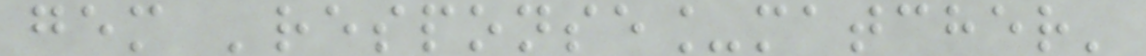gem 'response_matcher'
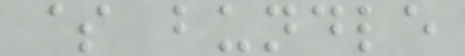$ bundle
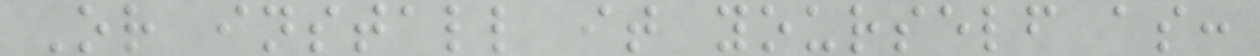Or install it yourself as:
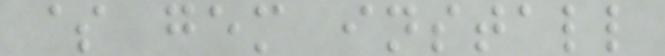$ gem install
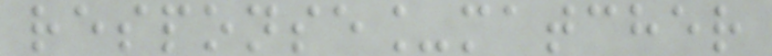response_matcher
